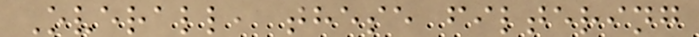Overall, these filtering
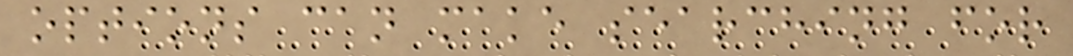options can make searching for
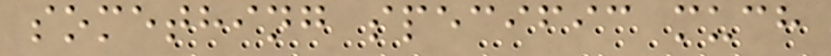something specific much
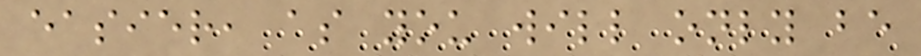easier, as you will only be
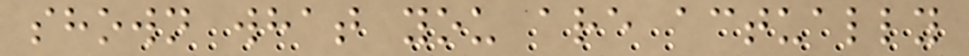shown what you are actually
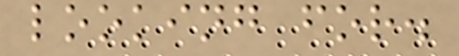looking for.
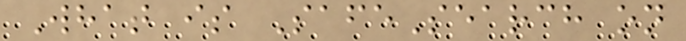What is SafeSearch on
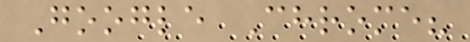Google Chrome?
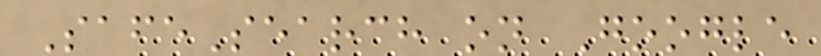SafeSearch on Google
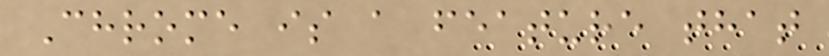Chrome is a feature that
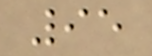95
